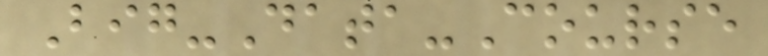Big-Data-Course
